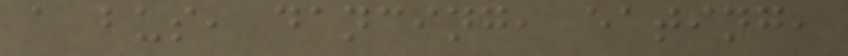a bus, dancing, eating,
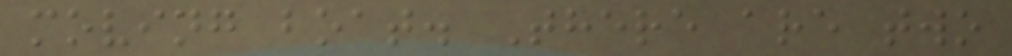moving boat. There are two
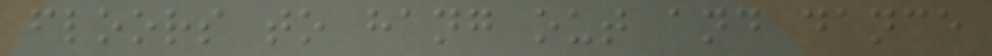floors to hang out and dance
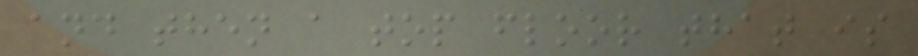and then a top floor that is
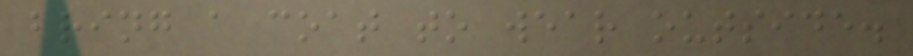bring a coat to wear outside.
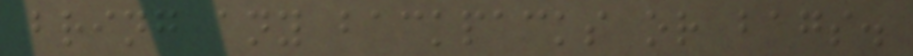bring any backpacks or bags.
